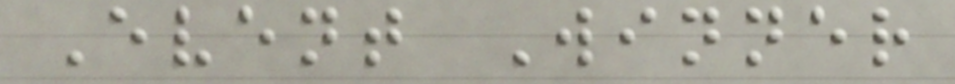Event Winner
